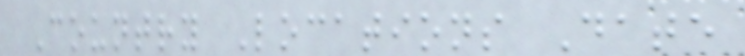Country Locations Date
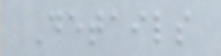Details
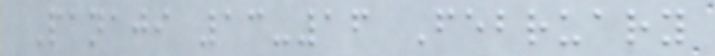Panaji 13-16 February
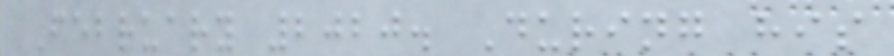February 2020. During his
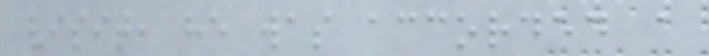visit, he was accorded a
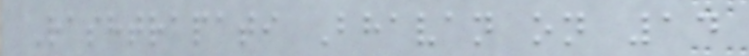Rashtrapati Bhavan on 14
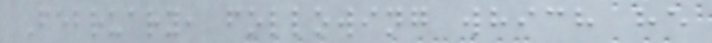February, following which he
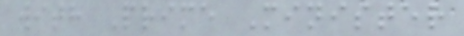with Prime Minister
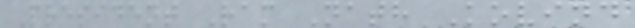President Ram Nath Kovind
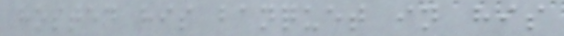hosted his banquet in his
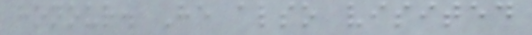honour. He also visited
